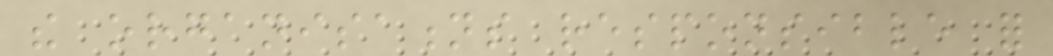the organisations responsible for
